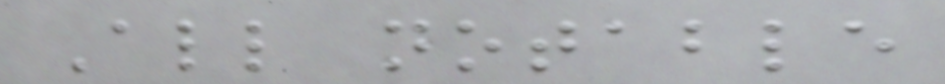All notable
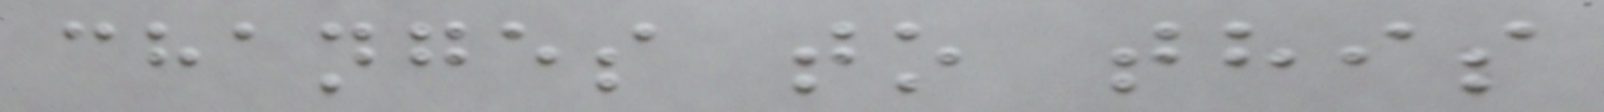changes to this
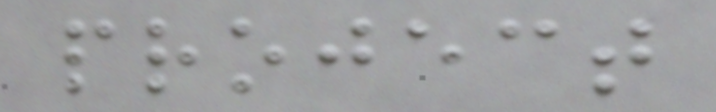project
